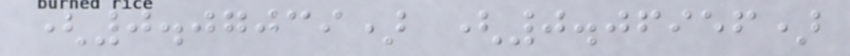(0.07039) (0.06956)
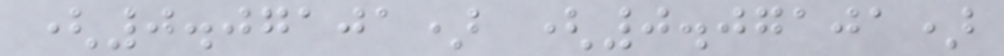(0.07101) (0.07101)
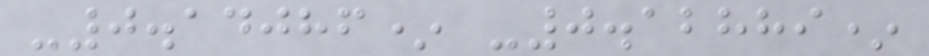-0.14086* -0.12889*
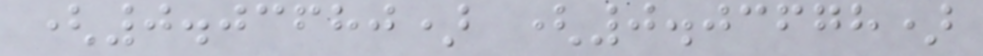(0.03680) (0.03678)
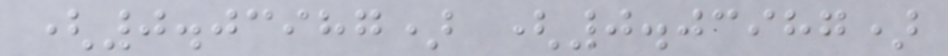(0.03987) (0.03987)
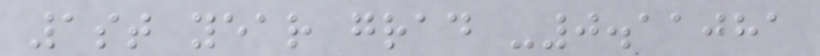1st year grad -0.11081
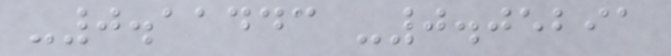-0.11443 -0.05291
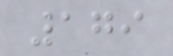179
